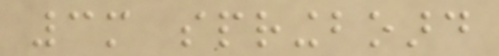3m springboard
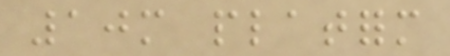10m platform
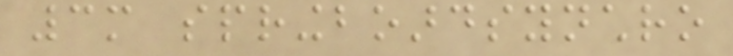3m springboardsynchro
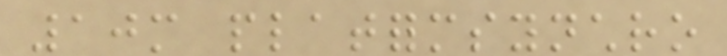10m platformsynchro
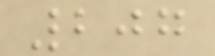207
